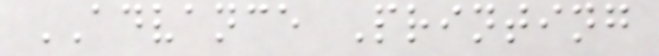ADVANCE Printing
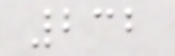232
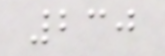230
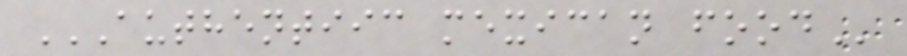AUTHENTIIC MEXICAN FOOD
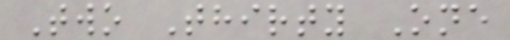Two Thirty One
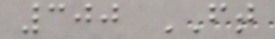300 FT
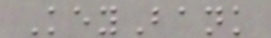KeyBank
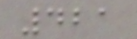421
